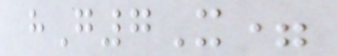hG7X=
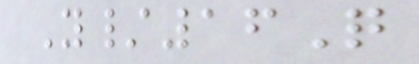Y/16Q
